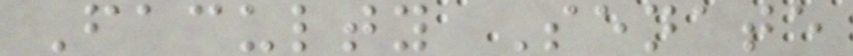Faculty Senate
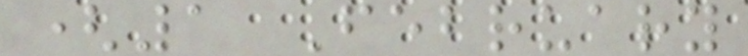(1 February
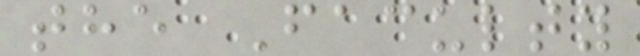the Faculty
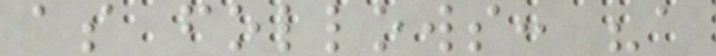as follows: "a
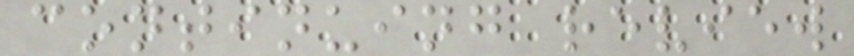continuing review
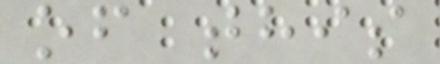of this
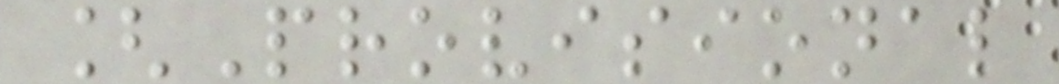[Provisional
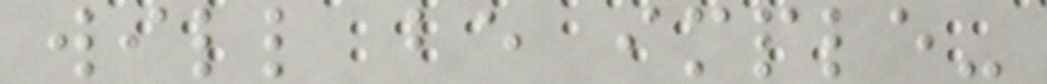will be imple-
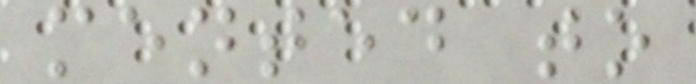mented to
